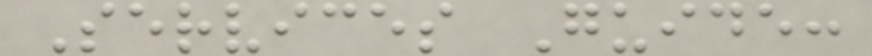Services Guide:
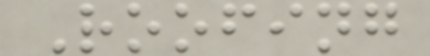Roofing
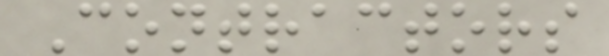Contractors
